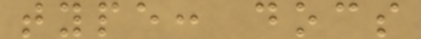type: docs
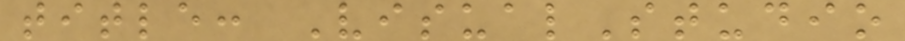title: VisualStudio
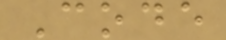Code
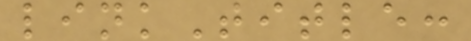linkTitle:
